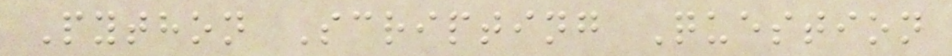Python Scripting Question
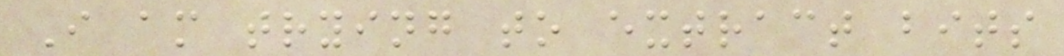I am trying to extract bits
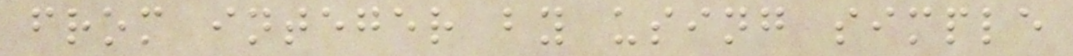from integer by using simple
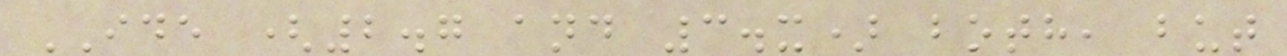IDE (2.7 and 3.x) both, but
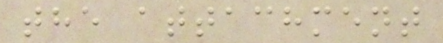the attachment
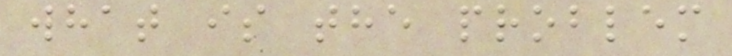what is the problem
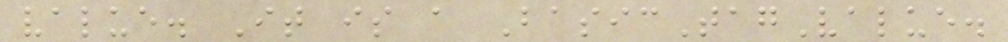value. It is a BasicTagValue.
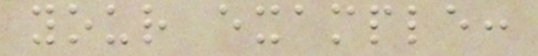your example:
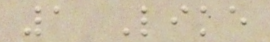1 Like
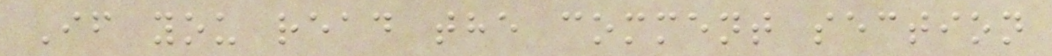If you read the comment section
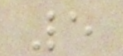5
